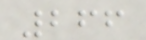266
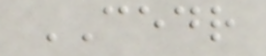CEDR
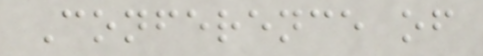Conference of
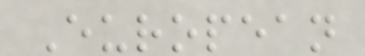European
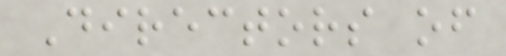Directors of
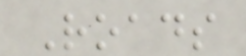Roads
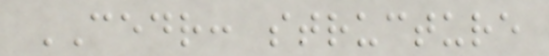CEDR: structure
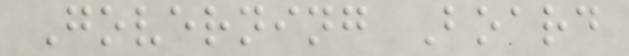Governing Board
